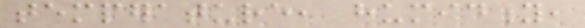temperature, humidity,
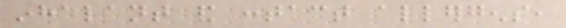inhalant and contact allergens,
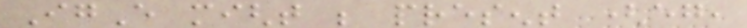IgE might be present (eg,
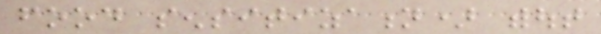food sensitization) without
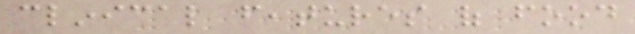clinical features of food
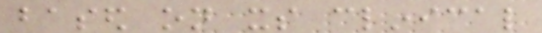based on its clinical
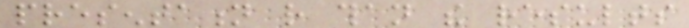presentation rather than the results
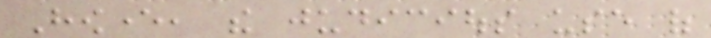However, the judicious use of
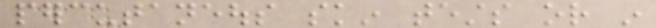percutaneous skin tests or in
